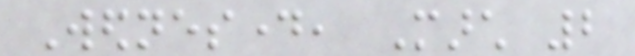Wednesday, March 2
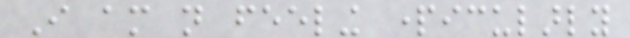I am not feeling particularly
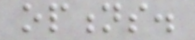options.
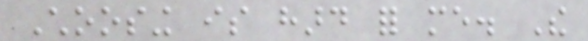Choosing is hard for me. The
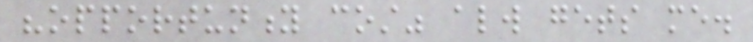"opportunity cost" always gets me.
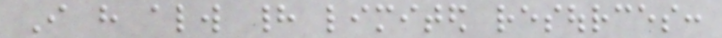I have always had limited resources:
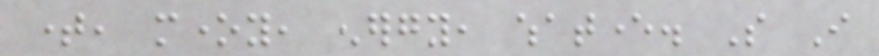time, money, energy, whatever. So I
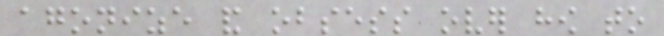agonize and obsess over how to
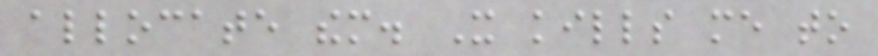allocate them. It kills me to
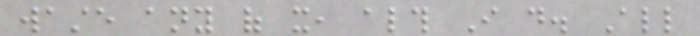waste any of it, although I do. All
